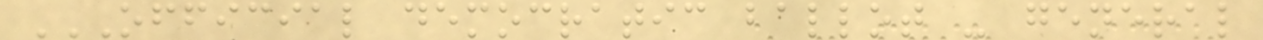OFFICIAL DEMOCRATIC BALLOT - GENERAL
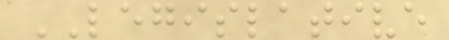LEGISLATIVE
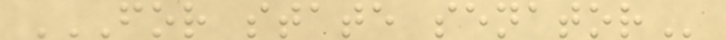FOR STATE SENATOR
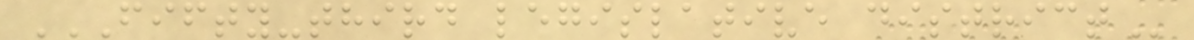FIFTY-THIRD LEGISLATIVE DISTRICT
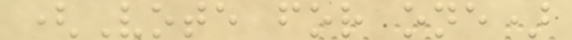(Vote for one)
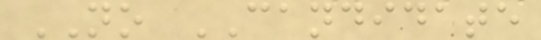NO CANDIDATE
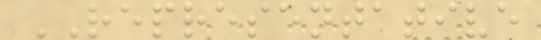REPRESENTATIVE
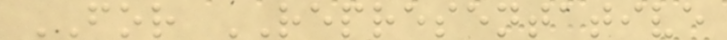FOR REPRESENTATIVE
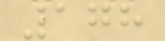178
